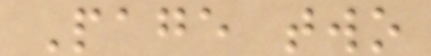Page two
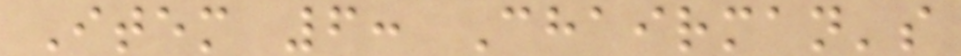Item 6: Chairman's
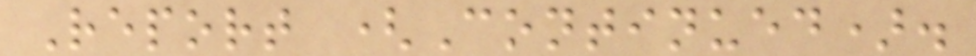Report (Continued).
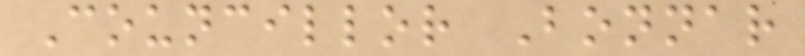Councillor Bonnar
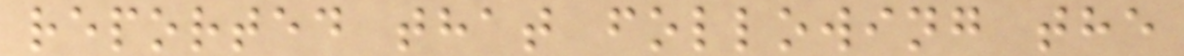reported that following the
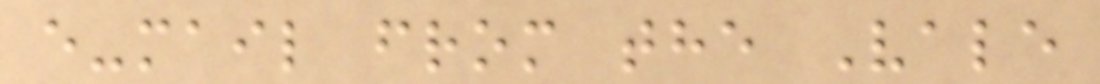e-mail from the Vale
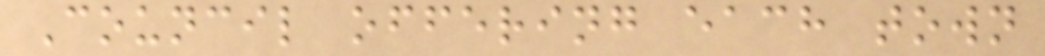Council offering each town
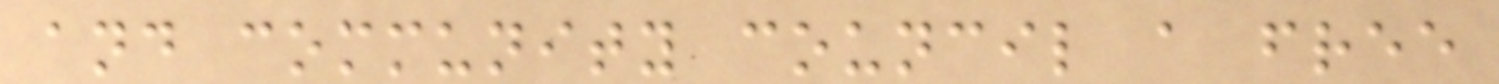and community council a free
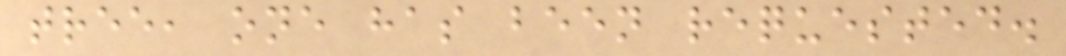tree, one has been requested.
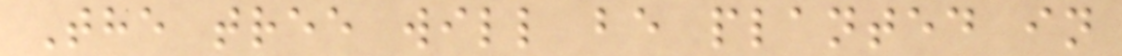The tree will be planted in
